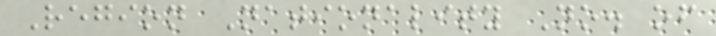Region Nationality No. of
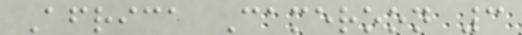Africa Cameroon 3
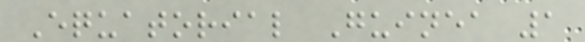Equatorial Guinea 1
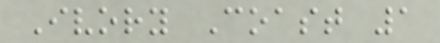Ivory Coast 1
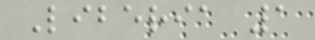Liberia 1
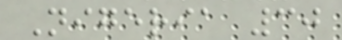Nigeria 30
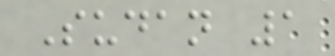Sudan 1
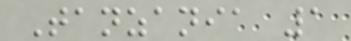Tanzania 1
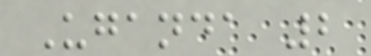Uganda 2
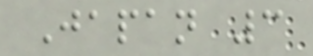Japan 3
